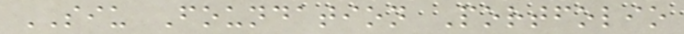SIU Foundation Portfolio
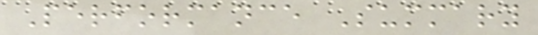Performance Summary
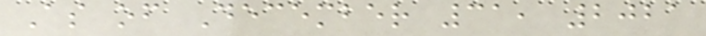As of December 31, 2021
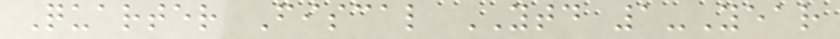Quarter Fiscal YTD 1-Year
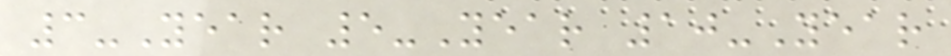3-Year 5-Year 10-Year
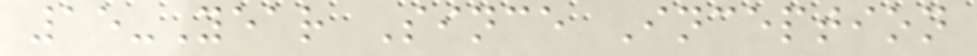15-Year Since Inception
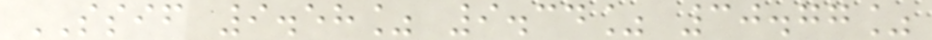SSIF 9.58% 9.34% 30.77%
